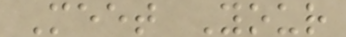Meet Your
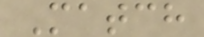Match
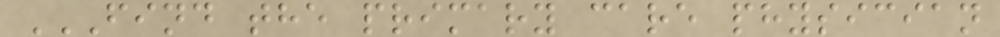FIND THE PRIMARY CARE PHYSICIAN
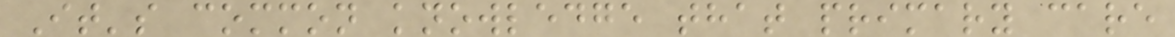It's common knowledge that primary care
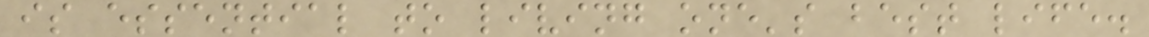is essential to living one's best life.
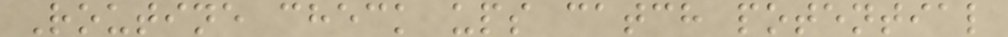Routine check ups catch potential
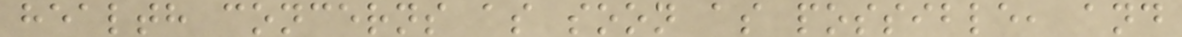health concerns as soon as possible, and
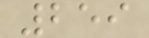259
